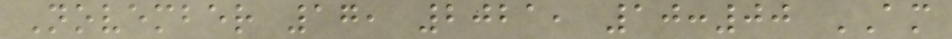November 17, 2021, 10:00 AM
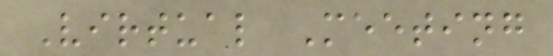Virtual Meeting
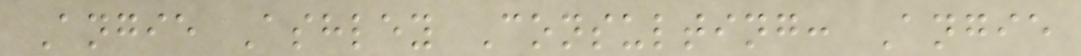Angie Ashley Consulting: Angie
